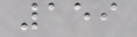159
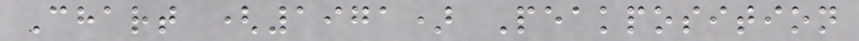Chart (1971) Peakposition
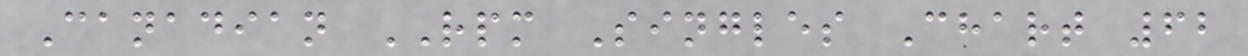Canadian RPM Singles Chart 62
